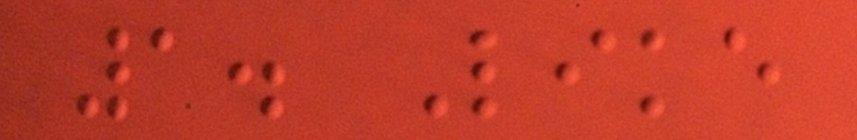1. Like
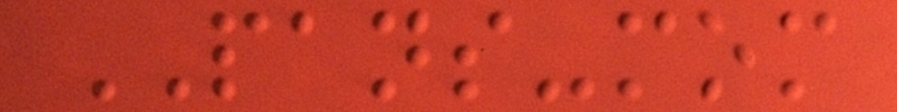PANS-mom
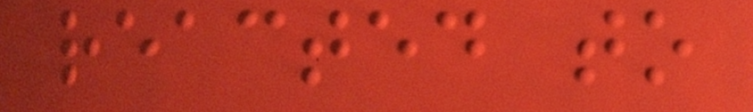reacted to
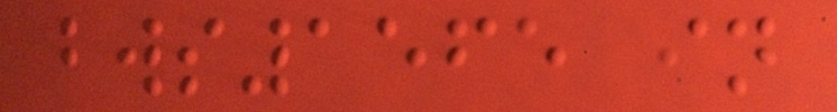bws1565 in
